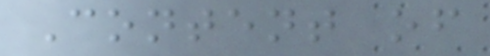Content of
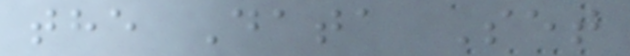the Data Set
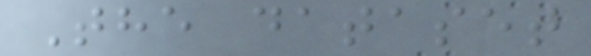The dataset
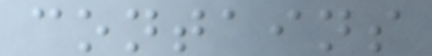contains
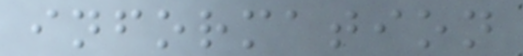information
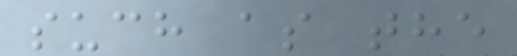such as the
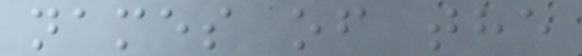names of the
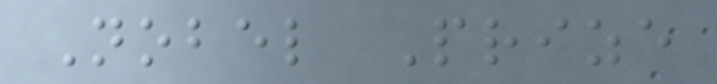Nobel Prize
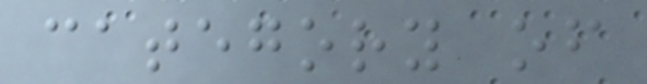category of
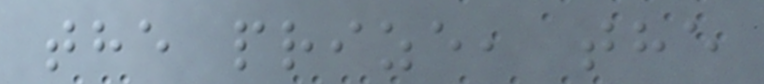the prize, the
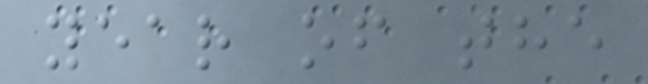year of the
